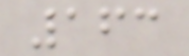163
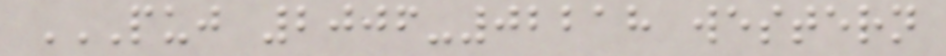PUJ 2006-02218 WESTERN
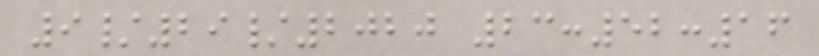9/29/2020 23:52:16
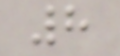8
